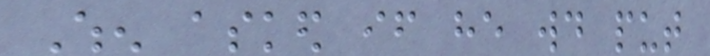When asked if he would put
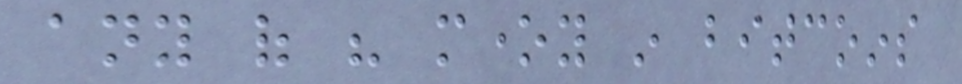any of his money in bitcoins
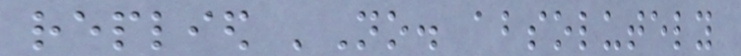replied 'No. absolutely
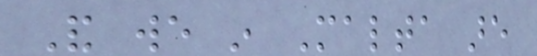And we in Malta are
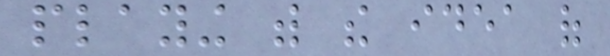playing with the idea of
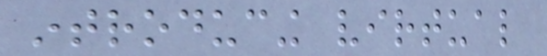introducing virtual
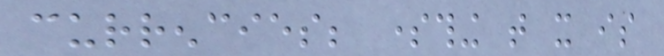currencies; something that it is
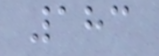183
